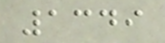1349
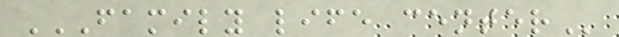FAMILY LIFE CENTER
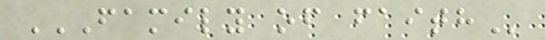FAMILY OF FAITH
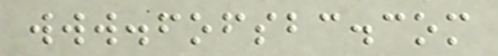www.fofsbc.com
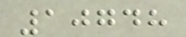10748
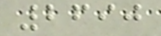2690
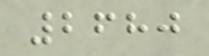2680
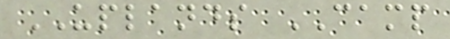UPLANDS CAMP
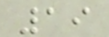19
